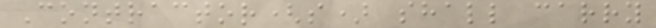Contractor(s) shall carry
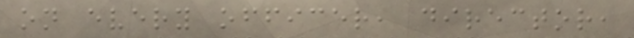on every officer, director,
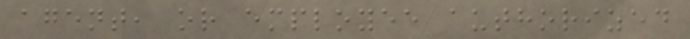agent, or employee authorized
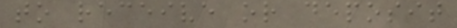to receive or deposit
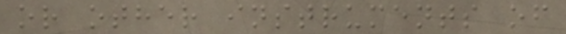or other instruments of
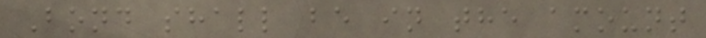Bond shall be in the amount
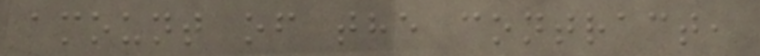amount of the contract,
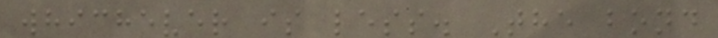whichever is less. The bond
